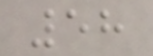58
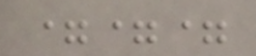===
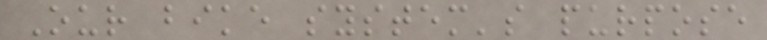Our bike system's purpose
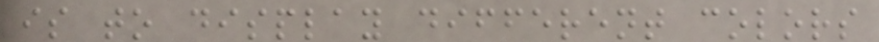is to display different colors
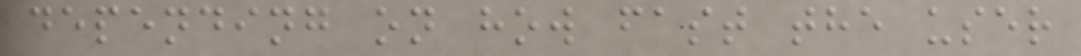depending on how fast the user
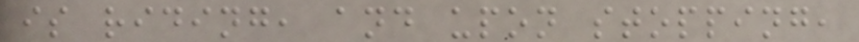is riding, and upon stopping,
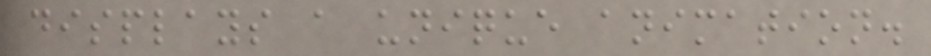displays a unique animation.
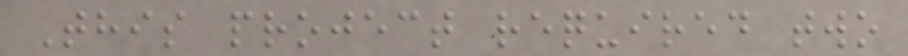This project required two
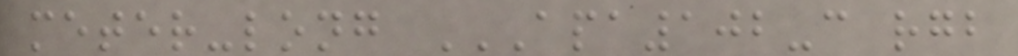meter-long APA102-C RGB
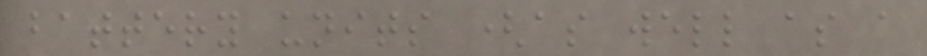battery units (as well as a
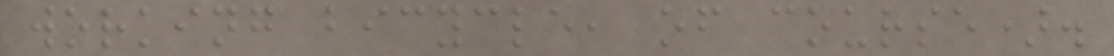working bicycle, of course).
